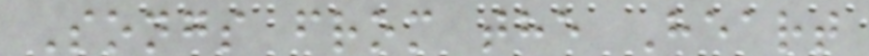Songs from the Heart
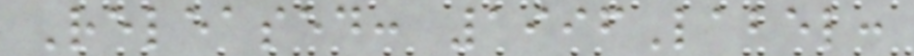Released: 1996Label:
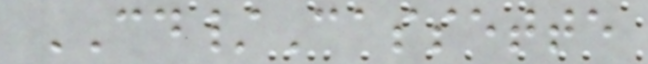CD/Cassette
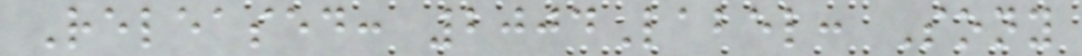Released: 2004Label: Sony
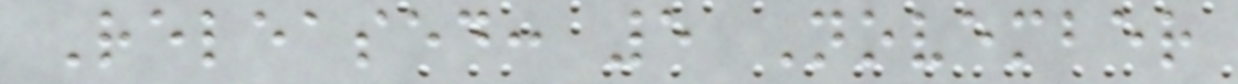Released: 5 November
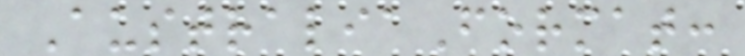AustraliaFormat:
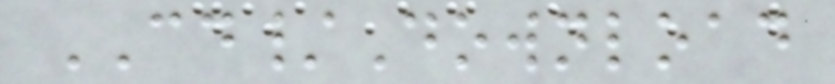CD/Download
